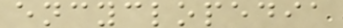encyclopedia
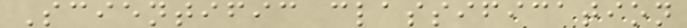Scientific classification
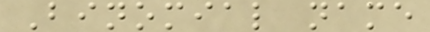Binomial name
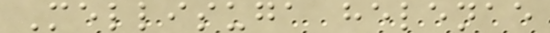Mellisuga helenae
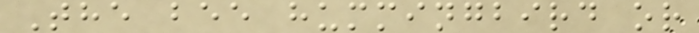The bee hummingbird or
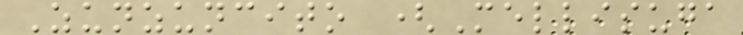Zunzuncito (Mellisuga
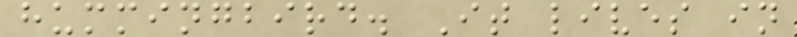hummingbird. It lives in
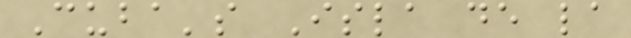Cuba's Isla de la
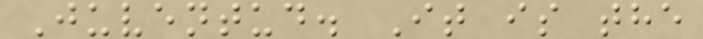Juventud. It is the
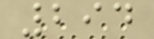294
